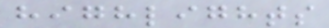highlights
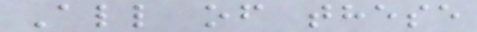All of these
